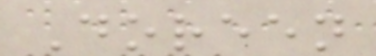Doreen
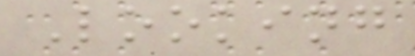Looking
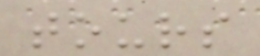tours
